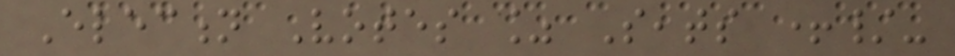Election Votes % Seats +/-
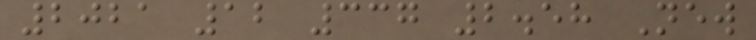2021 12 337 2.58 New
